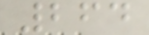264
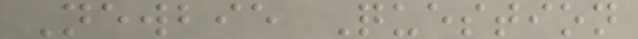Newbie Question
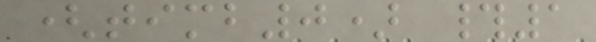(timb0) #1
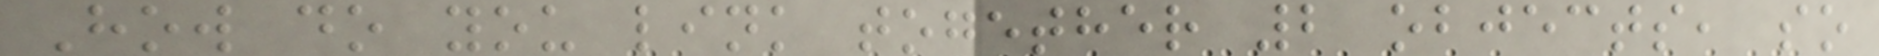How do you link together 2 objects, so
